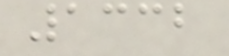1332
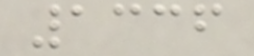1336
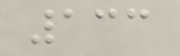133
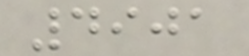4901
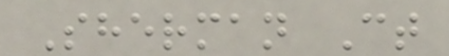Sherman Ct
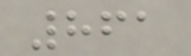861
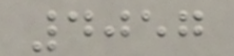4057
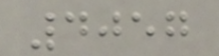4057
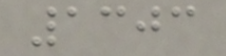1303
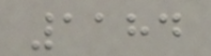1184
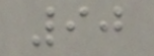90
